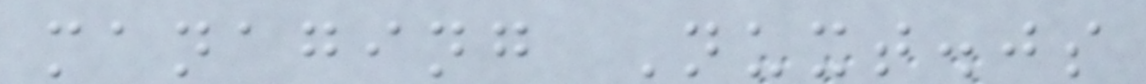managing Nuxt.js
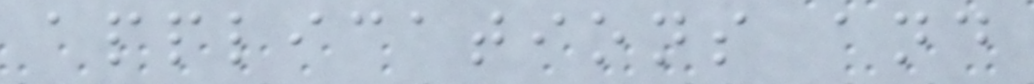applications and
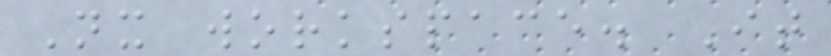Nx workspace. It
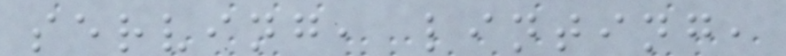serving, linting,
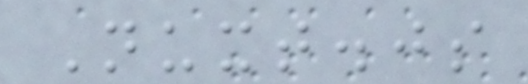Nuxt.js
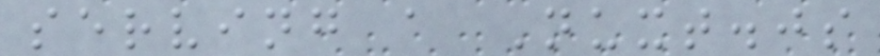serving a Nuxt.js
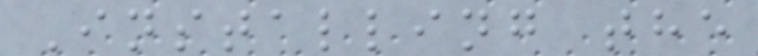Installing the
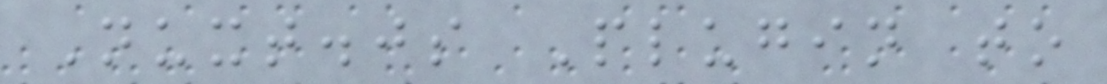Nuxt.js Plugin to
